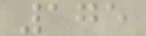175
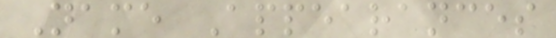Name Appearances
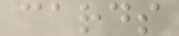cards
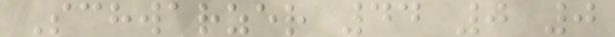Schwarzer 44 0 0
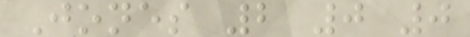Jones 2 0 0
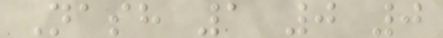Nash 1 0 0
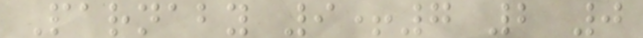Parnaby 9+7 2 0
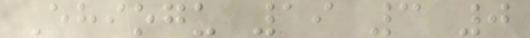Ehiogu 19 3 0
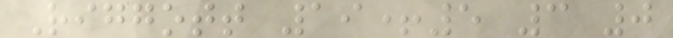Riggott 19+5 3 0
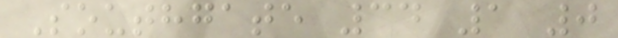Southgate 34 1 0
